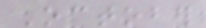October
